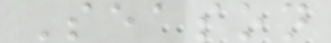Season
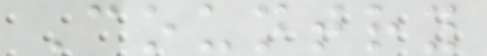Country
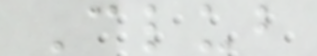Club
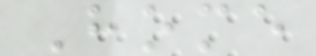Home
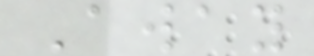Away
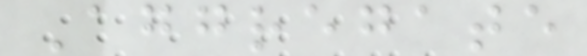Aggregate
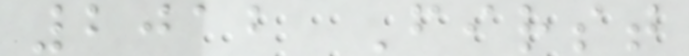2012 First
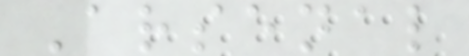Arsenal
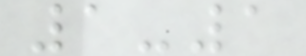1-1
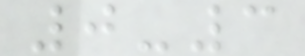0-3
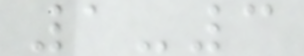1-3
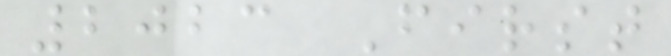2023 First
